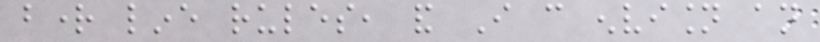bright line rules, and I can envision an
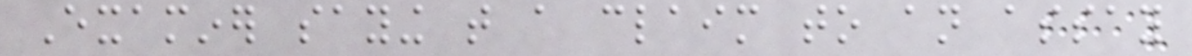Examiner saying that a claim to an assay
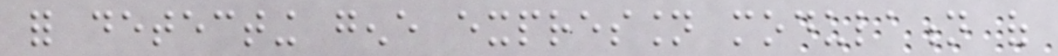for detecting gene expression modulation of
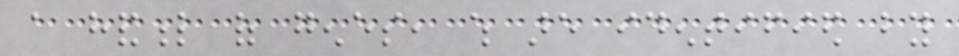a handful of genes, which are identified by
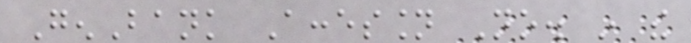GenBank Accession No. in the
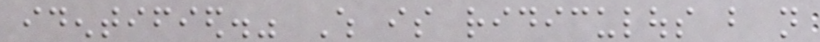identified." Which is ridiculous but not
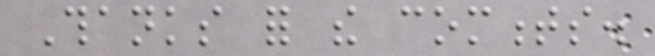Thanks for the comments.
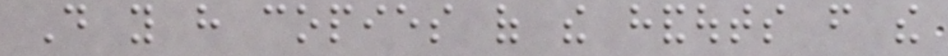Do you have copies of the handouts from the
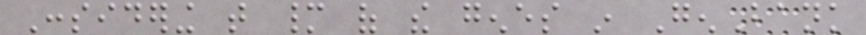Considering that many of the genes in GenBank
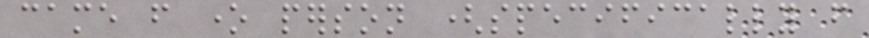came from one person (specifically from
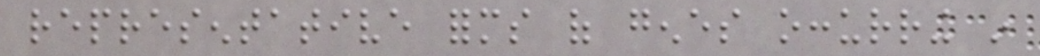representative forms of genes occurring in
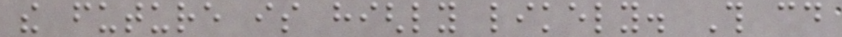the future is highly likely. This could
